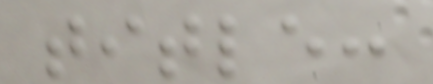title:
